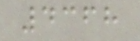4368
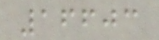16603
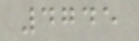4745
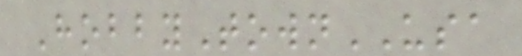HobbyTownUSA
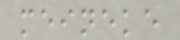meineke
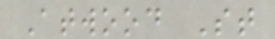Atwood St
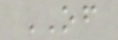OF
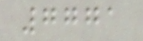7771
